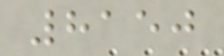8150
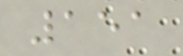151
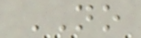NO
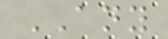ANY
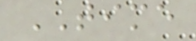TIME
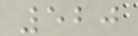520
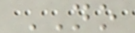NO
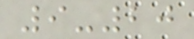9-20
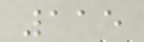115
